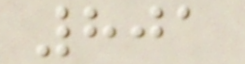801
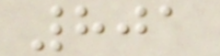801
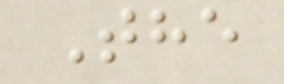The
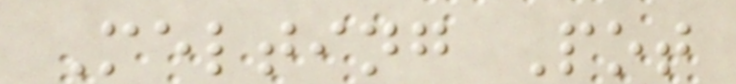Melting Pot
